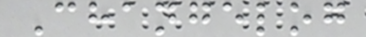Changelog
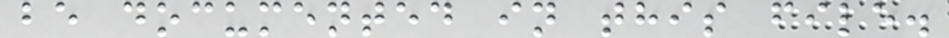be documented in this file.
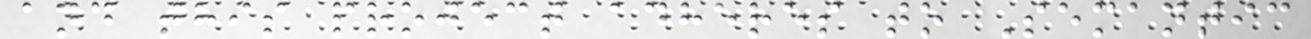and this project adheres to Semantic
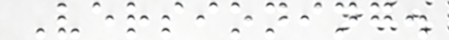Versioning.
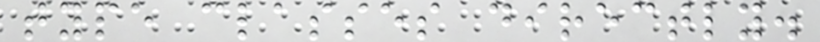type classes directly.
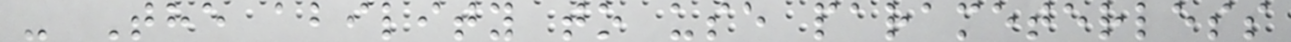- The ability to use parameterless
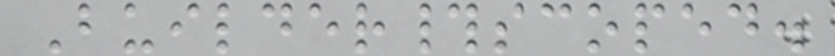Builder#scoped.
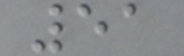51
